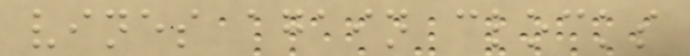vines again clocks
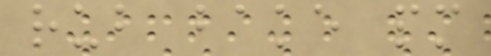rub bake pm
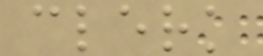clerk
